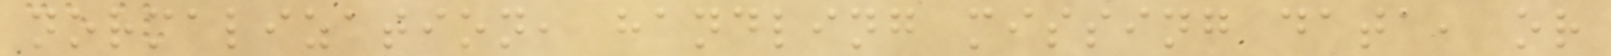normalization, handling missing data, or
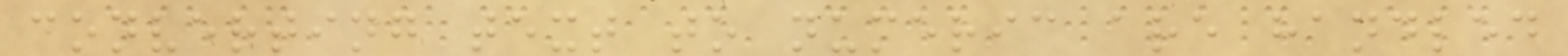converting text to numeric are handled
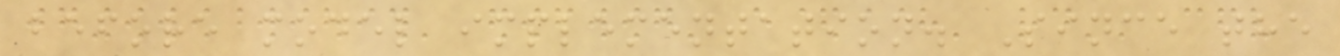before model implementation. Since the
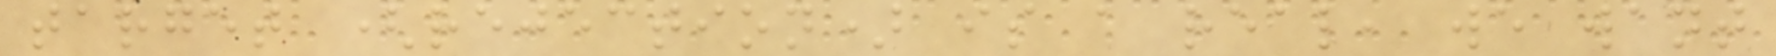target (rejection) is a real, we want
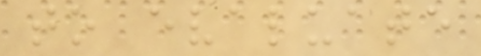to evaluate
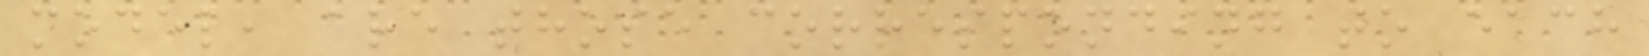model, are those corresponding to each
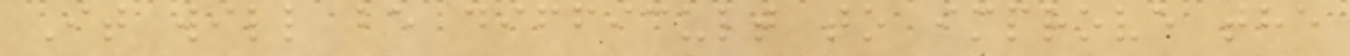It will be difficult to improve the
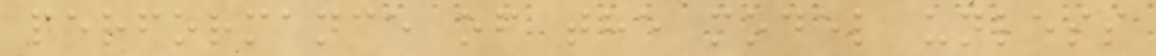performance of the model unless
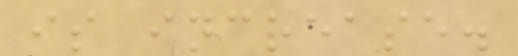is increase.
